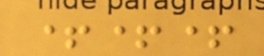+++
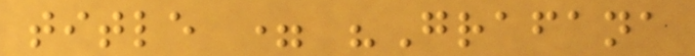title = "Grafana
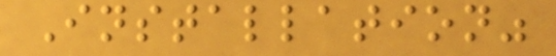Installation"
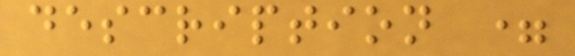description =
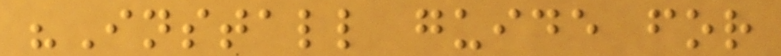"Install guide for
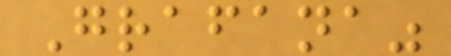Grafana"
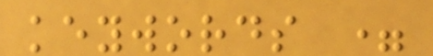keywords =
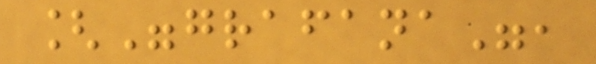["grafana",
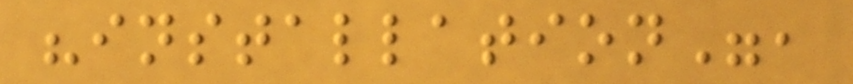"installation",
